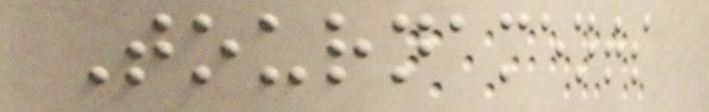Tournaments
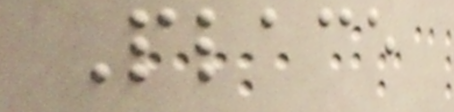Place
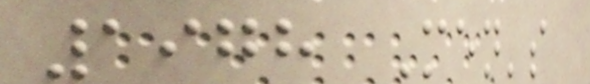1978 Men's
